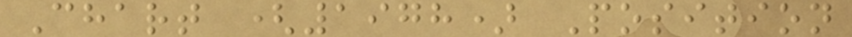Chart (1978) Position
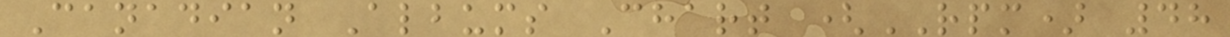Canadian Albums Chart (RPM) 48
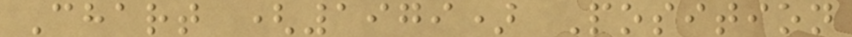Chart (1979) Position
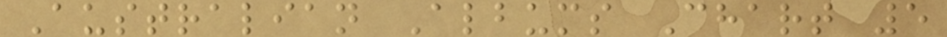Australian Albums Chart 5
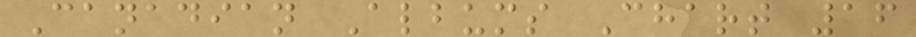Canadian Albums Chart 16
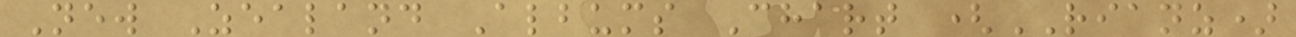New Zealand Albums Chart (RIANZ)
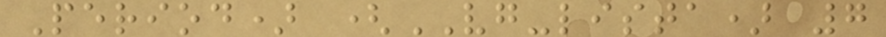Period) (VG-lista) 7
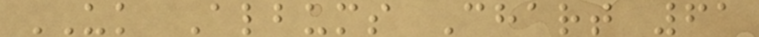UK Albums Chart 61
